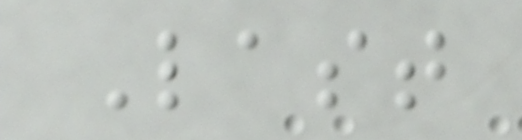Last
